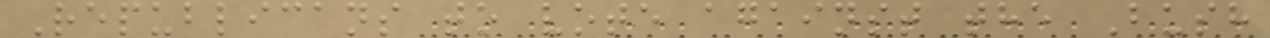Republicans to vote against the Bush
